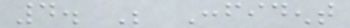4. Be Confident
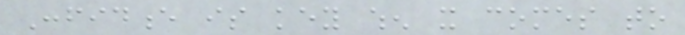Confidence is key when it comes to
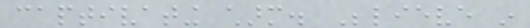captivating charm. Believe in
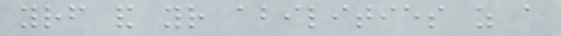yourself and your abilities as a
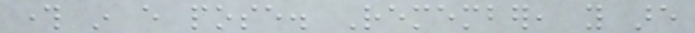through in every pose. Remember, you are
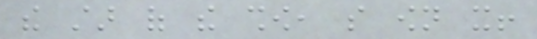the star of the show, so own it!
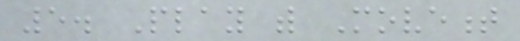5. Play with Movement
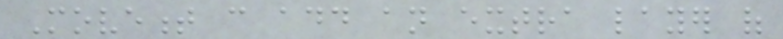Movement can add an extra layer of
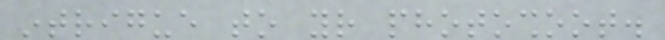intrigue to your photoshoot.
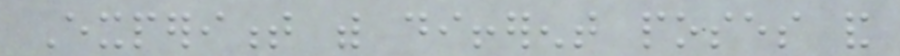Experiment with different poses and
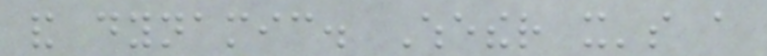and dynamic. Whether it's a
